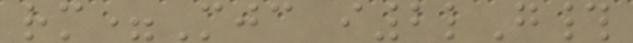rm=Mjc i2lG#
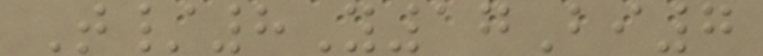T/8Y17Bi7
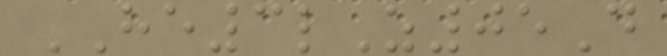HE3lZ05D
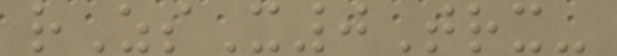rZsX0Trx-
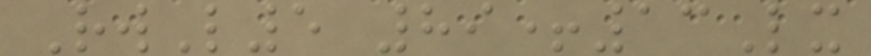RwL5 89+13Lx
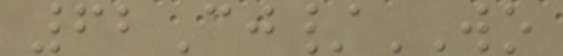62Cj/WO
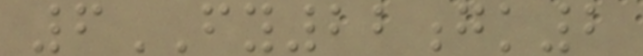6FY22gk2
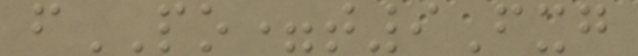fPO=t9Fxg
